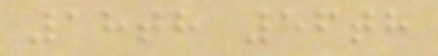18th 56th
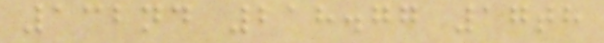132nd 218.77 17th
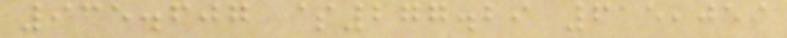935.607 $277.29 615,059
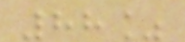88%
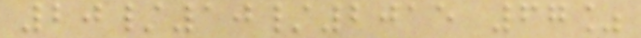20/10/2015 67%
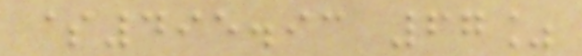$495.93 67%
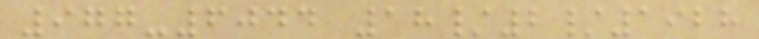977-6044 18/2/1928
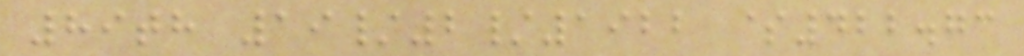89th 19/2/1922 $422.73
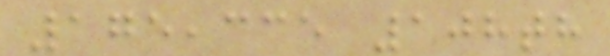175,335 108th
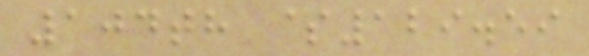104th $129.59
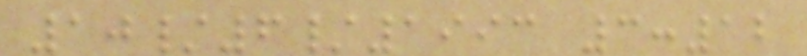10/6/1993 3:12
